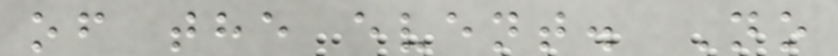of the event. No
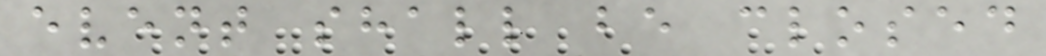event shall be closed
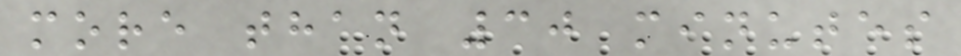more than 30 minutes
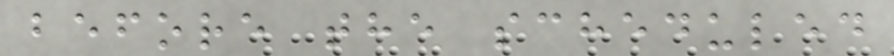before the scheduled
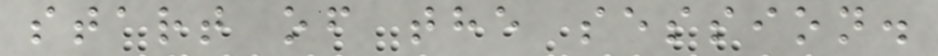start of the session.
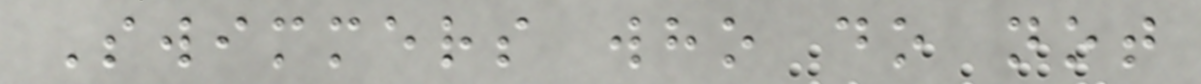Swimmers who do not
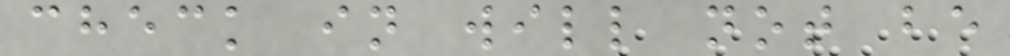check in will not be
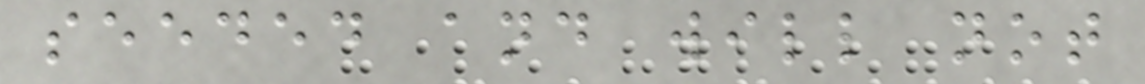seeded and will not
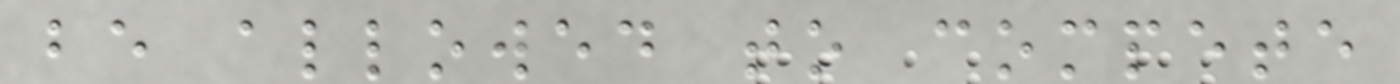be allowed to compete
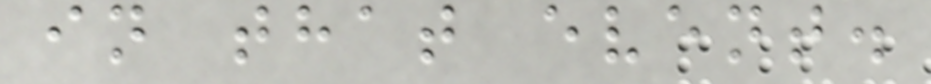in that event.
